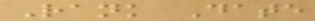Rank Date
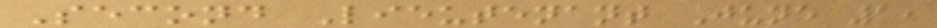Second Lieutenant June 1,
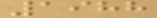1988
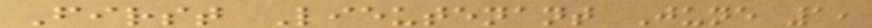First Lieutenant June 1,
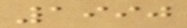1990
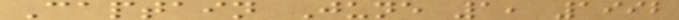Captain June 1, 1992
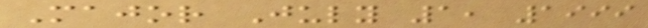Major July 1, 1999
